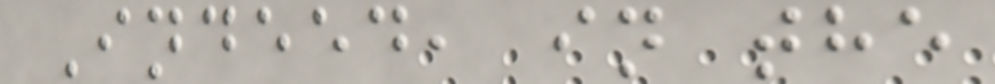Indeed, in the
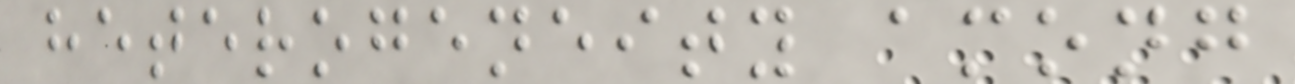heterogeneity among
